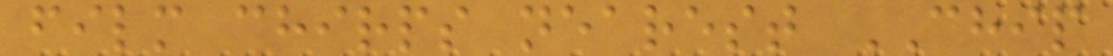film chirps nearest CHIP
